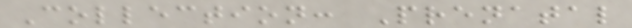Collection: Prenatal
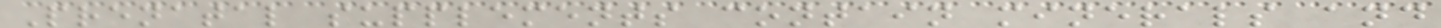Prenatal supplements contain minerals and
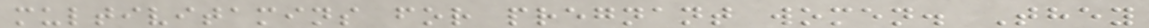multivitamins for pregnant women. They
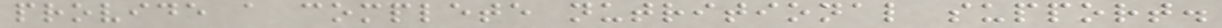provide a complete nutritional support.
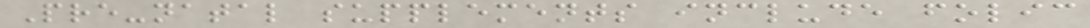Pre-natal supplements include folic
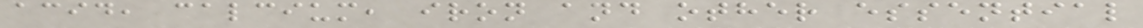acid, calcium, iron and other essential
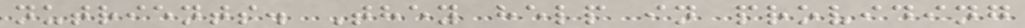nutrients. They help in providing
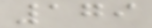179
